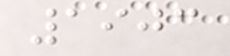1903
